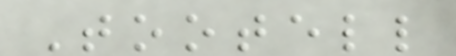Tootell
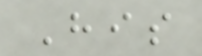His
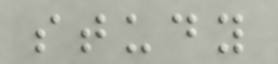study
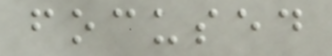focused
